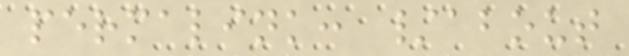permalink: /about
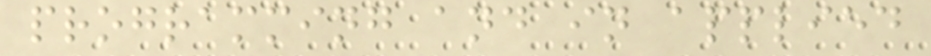programming and in applied
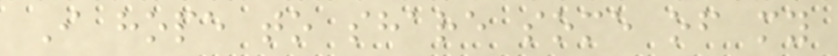I hope to share some of my
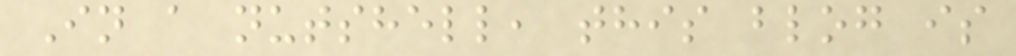In a nutshell, this blog is
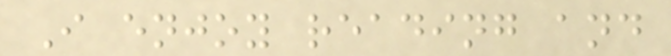I enjoy reading and
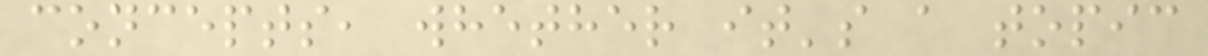concepts, whether it's a topic
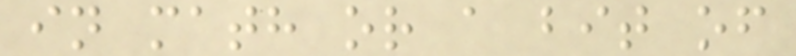in math or a bit of
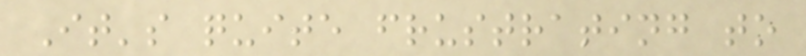It's quite frustrating to
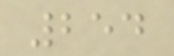254
